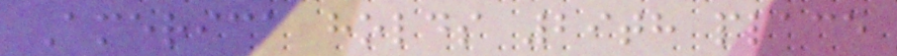America holds 29th place
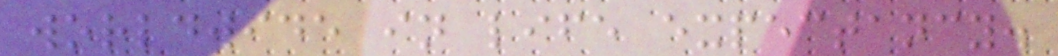worldwide in life expectancy.
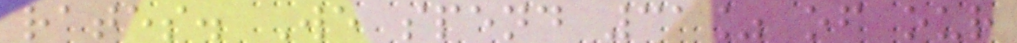rates. We spend 31% of our
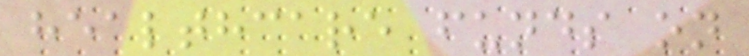healthcare funds on
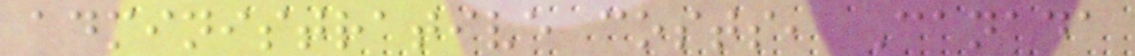administrative costs, Canada
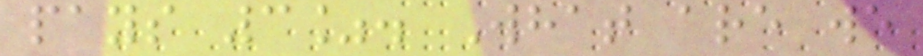pays 3%. What are we
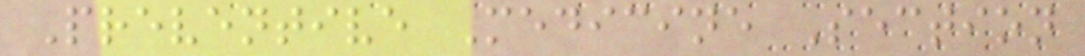Preventive Medicine Section
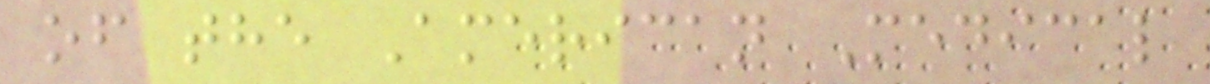of the American Medical
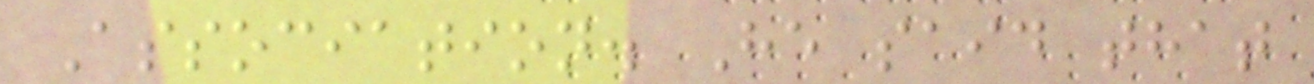Association. He said that
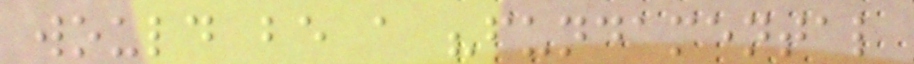would be a "fundamental
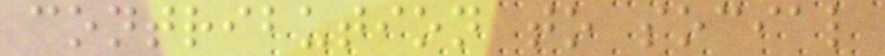contribution to social
